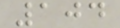104
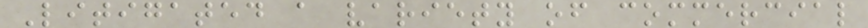Litigated a variety of commercial
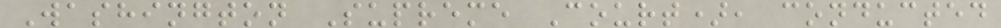Washington Supreme Court), conducted
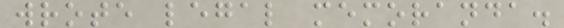wrote legal memoranda.
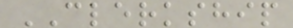CLERKSHIP
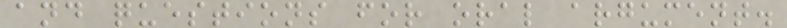and questions for oral argument.
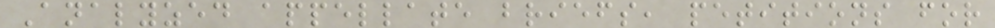Analyzed appellate briefs, petitions for
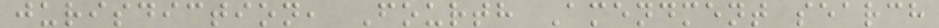jurisdiction, Fourth Amendment search
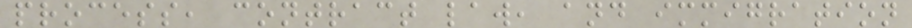process, contract law, and immigration
